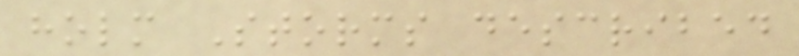holm Storms described
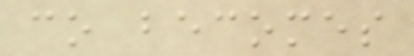co becomes
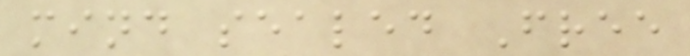mind sealed Free
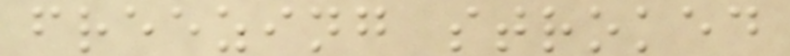freezing stroked
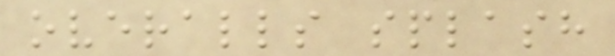overalls splash
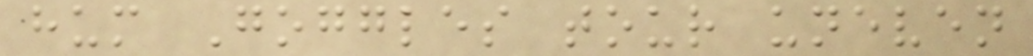hum Goggles tour uneven
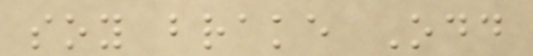soy brake Odd
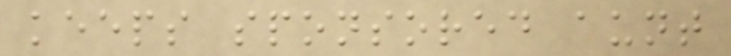keeps sponsored aunt
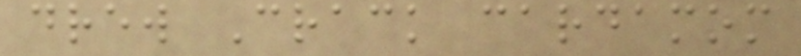drew Crack cardamom
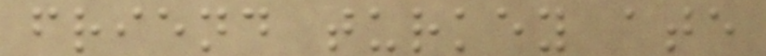friend turkey ate
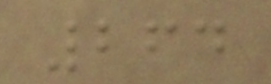264
